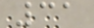31
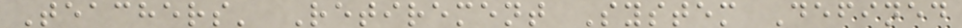Teachers' Retirement System Defined
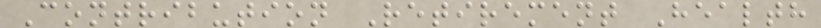Contribution Retirement Health
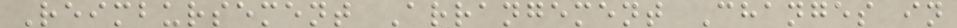Reimbursement Arrangement Changes in
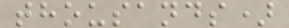thousands)
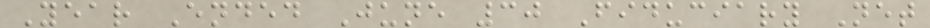Year Ended June 30 Fiduciary Net
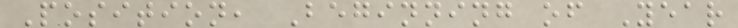Position, Beginning of Year
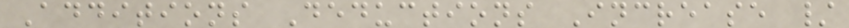Additions Deductions Increase /
